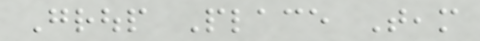Group Place Team
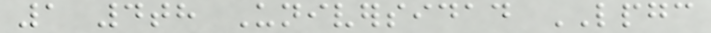1 4th Universidad LPGC
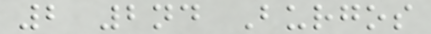2 2nd Burgos
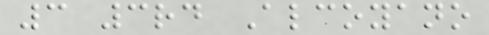3 3rd Alcoyano
